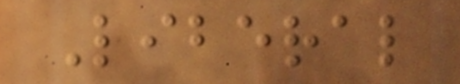Liberal
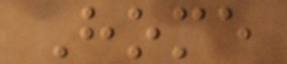Home
